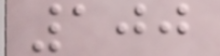100
